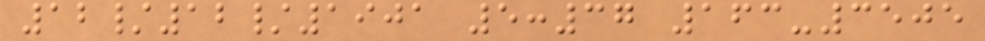12/12/1901 5:37 163-3505
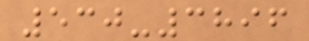530-3896
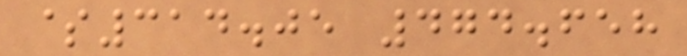$314.05 474.658
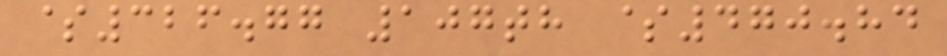$326.77 107th $470.84
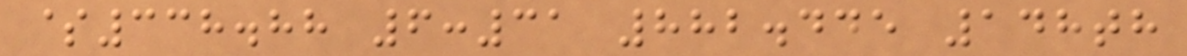$338.88 6:31 882.445 148th
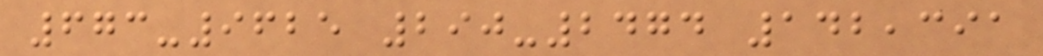673-9625 290-2474 142,391
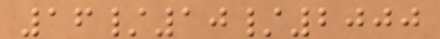16/10/2000
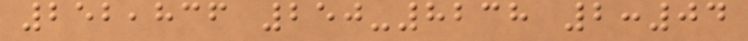252,836 250-8238 2:04
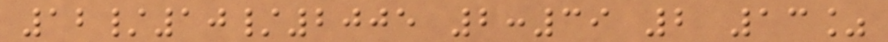12/10/2005 2:39 2 13%
